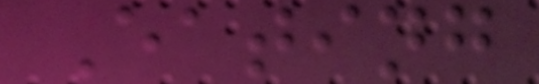Eating
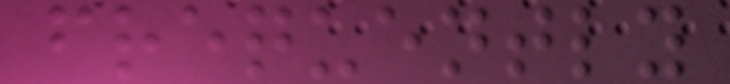frequently
